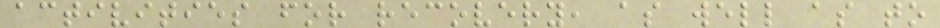activities for recovery, as well as to
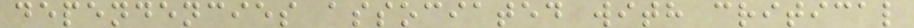dependencies associated with critical
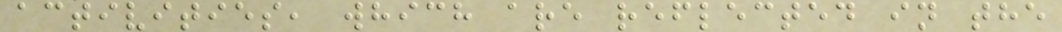activities, which are reflected in the
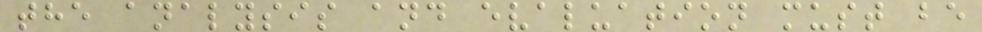the analysis and evaluation must be
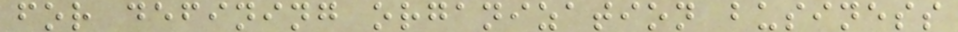for defining organization business
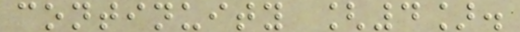continuity [4].
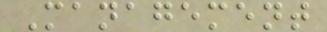Management
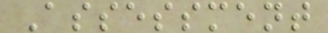Assessment
